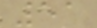51
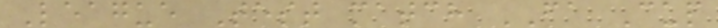League Test match FA Cup
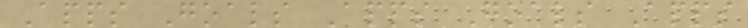Apps Goals Apps Goals Apps
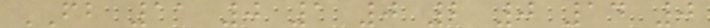FB 11 0 1 0 2 0 14 0
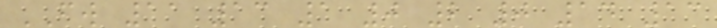FW 11 13 1 0 2 0 14 13
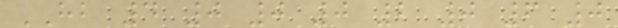HB 4 0 0 0 2 0 6 0
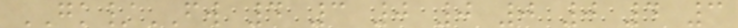GK/FW 4 3 0 0 0 0 4 3
